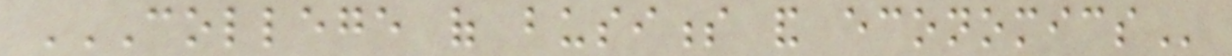COLLEGE OF BUSINESS AND ECONOMICS
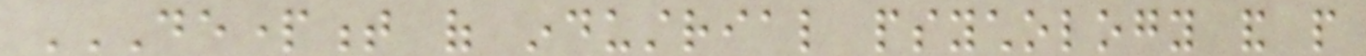DEPARTMENT OF INDUSTRIAL PSYCHOLOGY AND PEOPLE
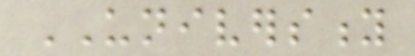UNIVERSITY
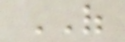OF
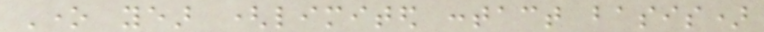One year (limited contact basis)
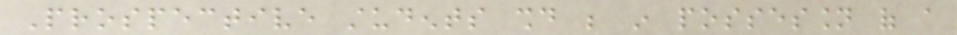Prospective students should be in possession of a
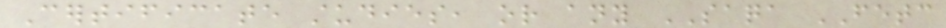Certificate studies, or any SAQA FETC
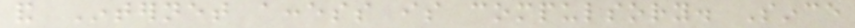and Internet access is compulsory. Since
